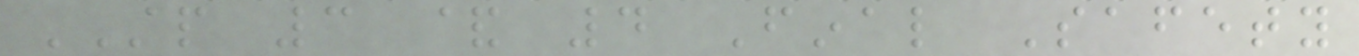STP 3 & 4 Final Safety
